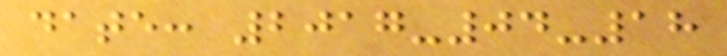date: 2017-04-18
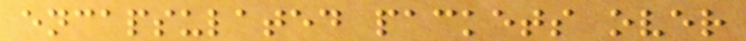encapsulated packets over
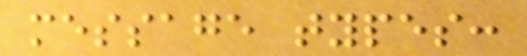message types:
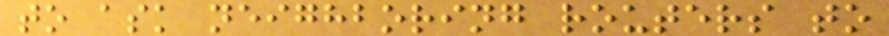to ask neighboring routers to
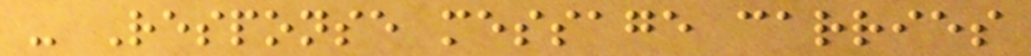- Response message carries
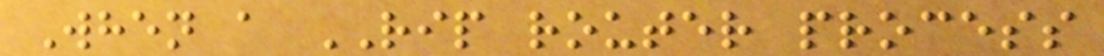When a RIP router process
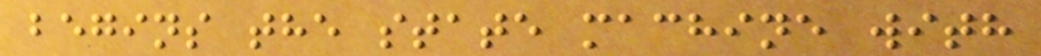begins the state machine with
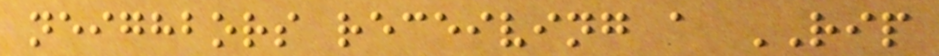neighbors receiving a RIP
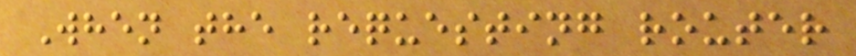When the requesting router
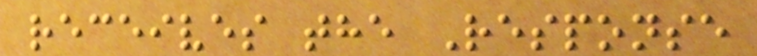receives the Response
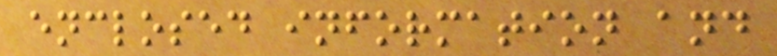enclosed information and
